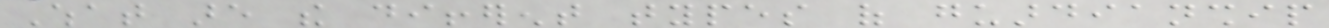What are the different types of guardianship
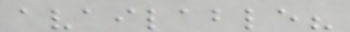available?
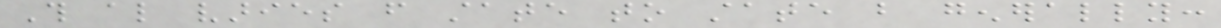This also varies from state to state but generally:
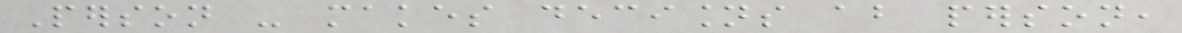Person - makes decisions about person,
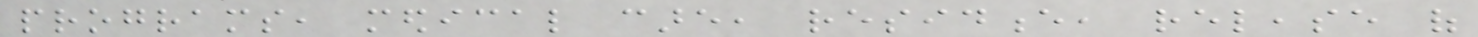programs, medical care, residence, release of
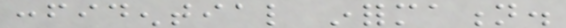confidential information.
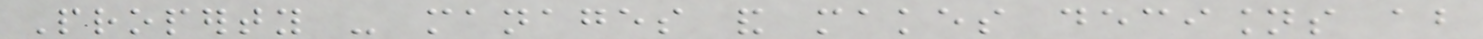Property - manages and makes decisions about
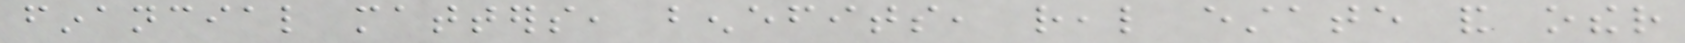financial matters, benefits, real estate and other
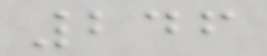246
